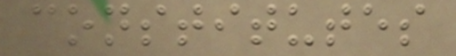constitutes
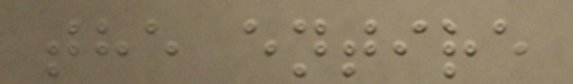the entire
